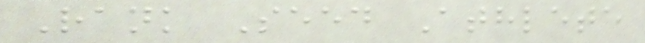Rank Seed Athlete
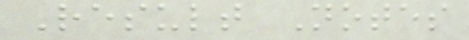Result Notes
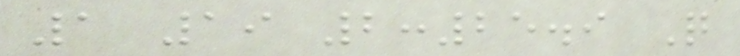1 19 2:25.9 Q
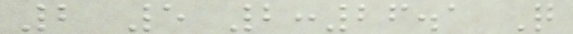2 5 2:26.1 Q
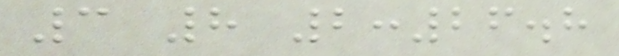3 8 2:26.8
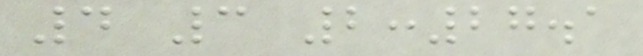4 3 2:27.1
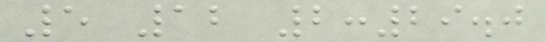5 12 2:29.0
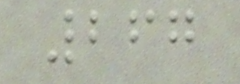267
